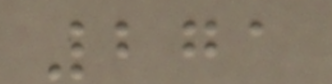271
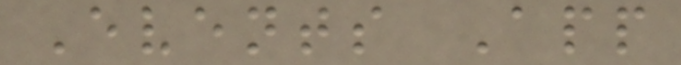Events App
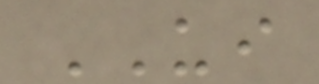UI
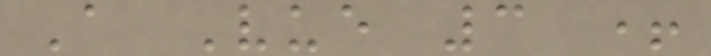A Vue 3 +
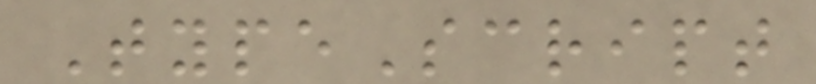TypeScript
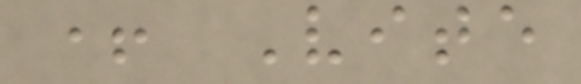+ Vite
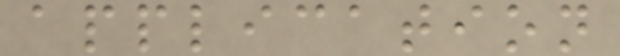application
